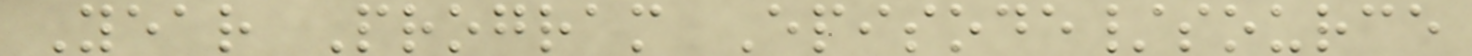Year Program Episode/source
